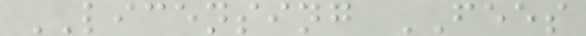LICENSING FEES
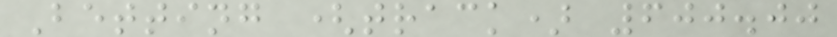Betting (track) 600.00
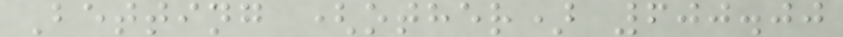Betting (other) 600.00
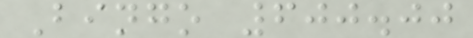Bingo 600.00
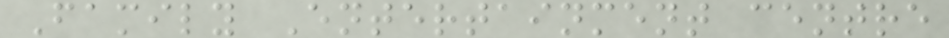Family Entertainment centre
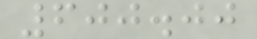600.00
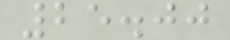25.00
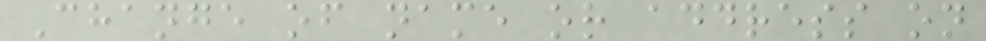Change of name or address on
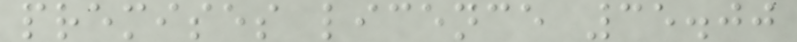premises licence 35.00
